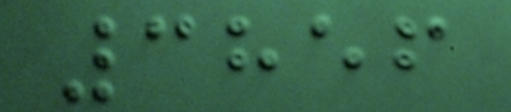3856
